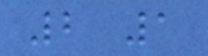2 1
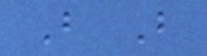B B
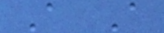A A
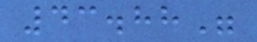43.88"
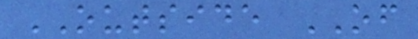OUTSIDE OF
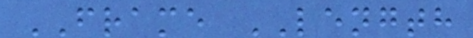FRAME LENGTH
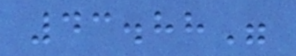43.88"
